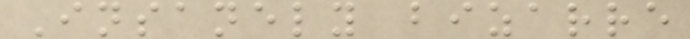Insanely bizarre
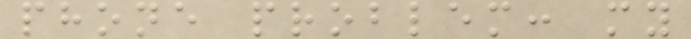phone problem: my
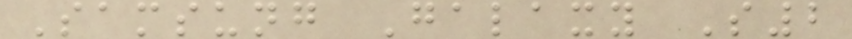Samsung Galaxy S2
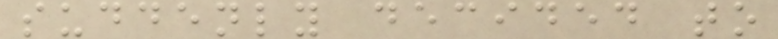suddenly decided to
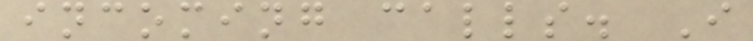incoming calls. I
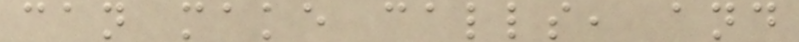can make calls, and
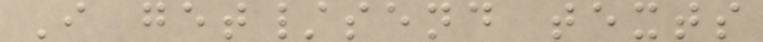I get/send texts
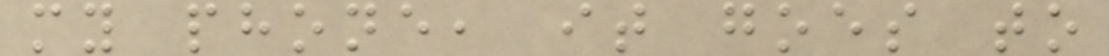my phone, it goes to
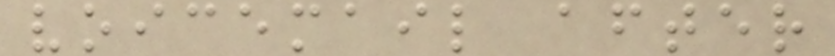voicemail after
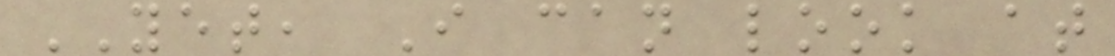YET, I can look at
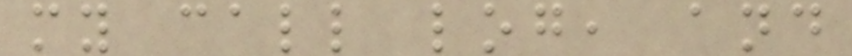my call log, and
